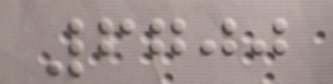6700
